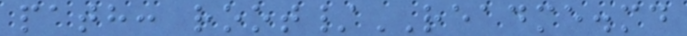path: root/README.md
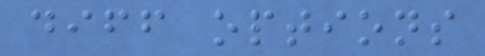diff options
